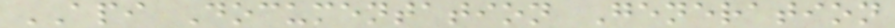API Documentation Generation
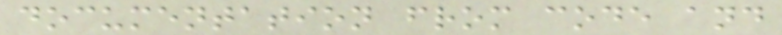documentation from code and
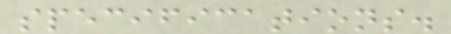specifications.
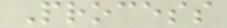Process
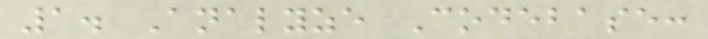1. Analyze Codebase:
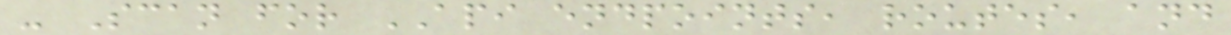- Scan for API endpoints, routes, and
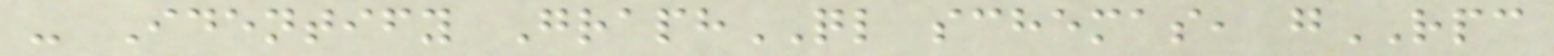- Identify GraphQL schemas, gRPC
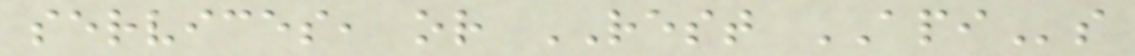services, or REST APIs
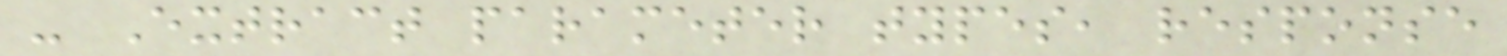- Extract parameter types, response
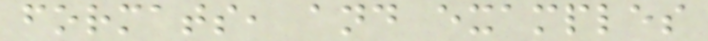formats, and examples
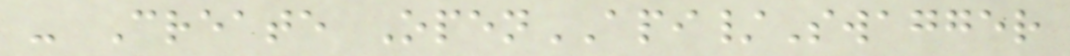- Create OpenAPI/Swagger
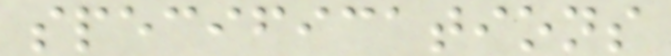specifications
